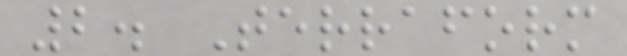2. Terraform
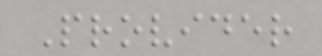Provider
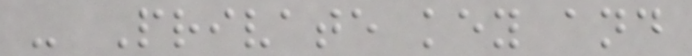- Private key and
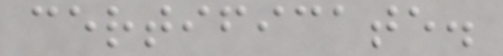certificate.
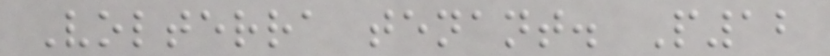Volterra tenant. P12
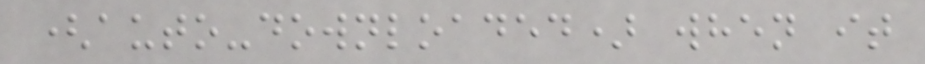(auto-downloaded) when it
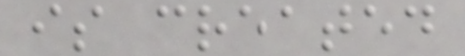is created
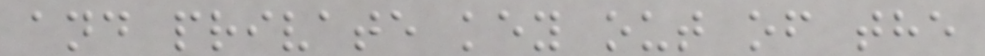and private key out of the
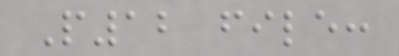P12 file:
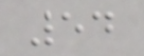54
